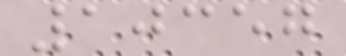10357
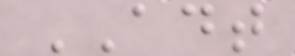ADT
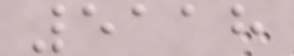5118
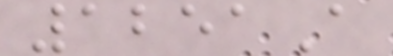1251A
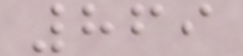869
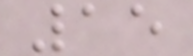15
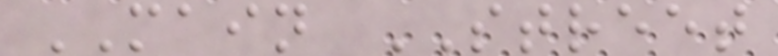MAIN STREET
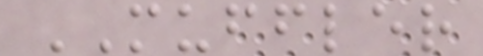MUFFLER
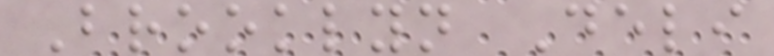Brooklyn Deli
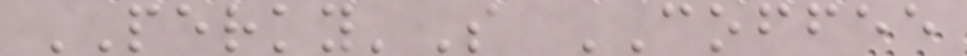PERKY'S COFFEE
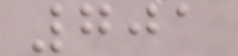701
